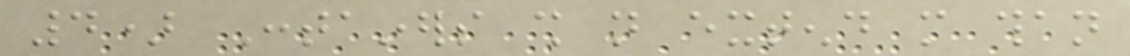4) Containers shall not extend more than
